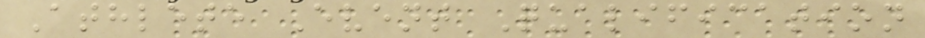Athlete Event Qualification
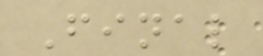Final
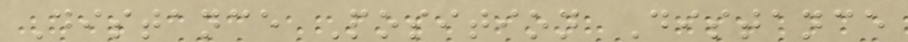Distance Position Distance
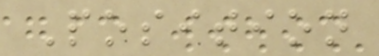Position
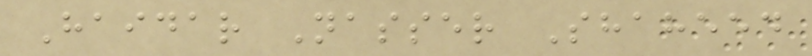Haidar Nasser Shaheed
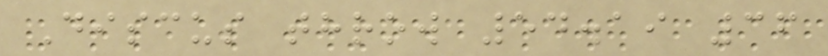Discus throw 54.19 36
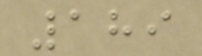189
